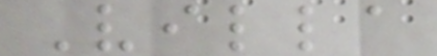Villa
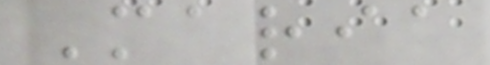Maria
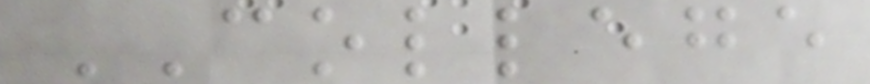COLLEGE
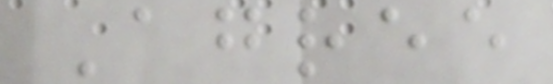Agree
